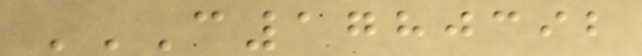C1780392
